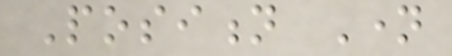Position Name
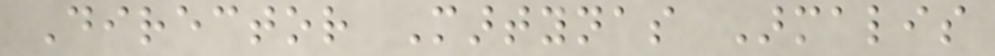Director Martynas Armalis
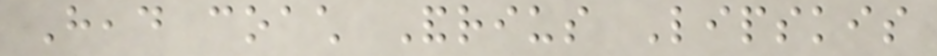Head coach Andrius Lipskis
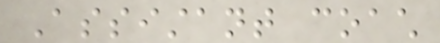Assistant coach
